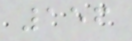156
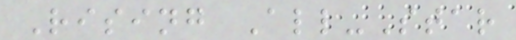Rising All-Star
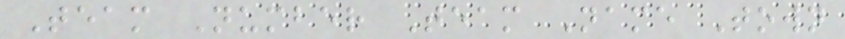Team Number Team Name Town
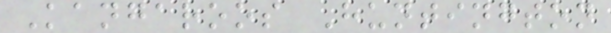Kangaroos Huntington
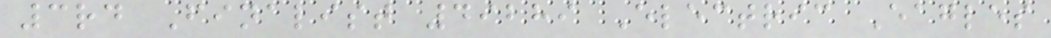3rd Finalist 49289 Electric Eagles
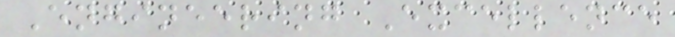Engineering Excellence
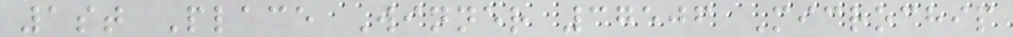1st Place Winner 37506 Microchip
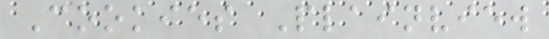Cookies Plainview
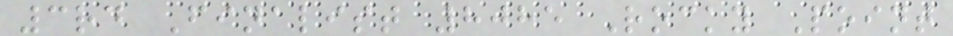3rd Finalist 8085 Rocky Point
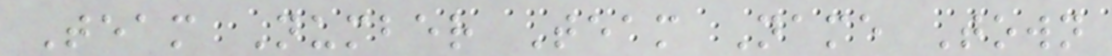Team Number Team Name Town
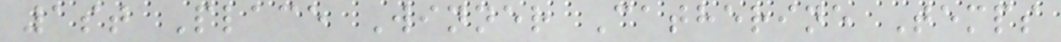1st Place Winner Catherine Temps
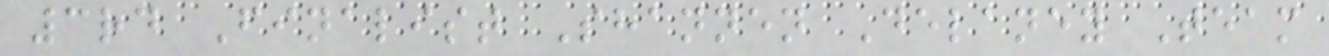3rd Finalist Shannen Delaney Team
